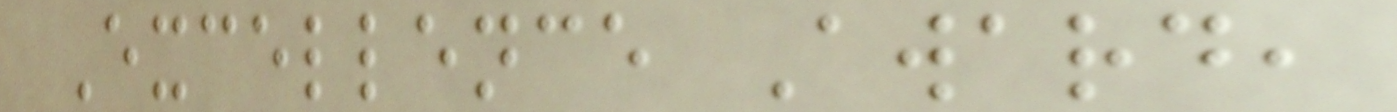Excellence Award,
